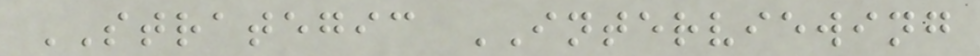STRATEGIC INTERVIEWING
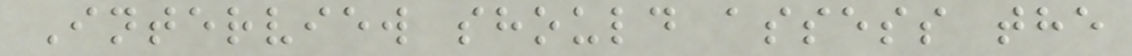Interview should assess the
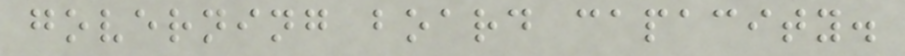governing board capacity.
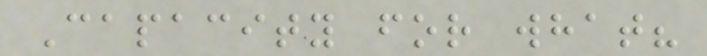Capacity for what?
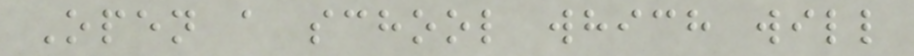Open a school which will
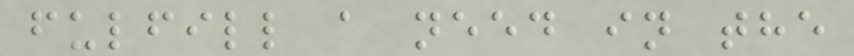fulfill a need in the
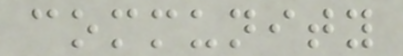community
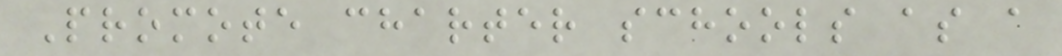Promote charter schools as a
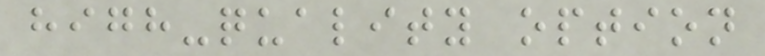high-quality option
